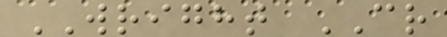WRIGHT CR
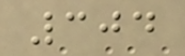304
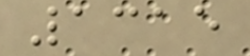1315
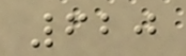620
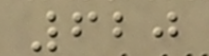620
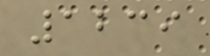1239
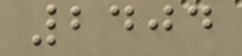2404
